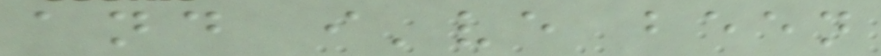and i've been
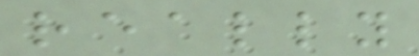really
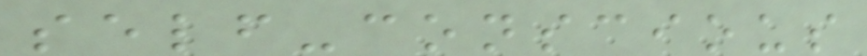self-conscious
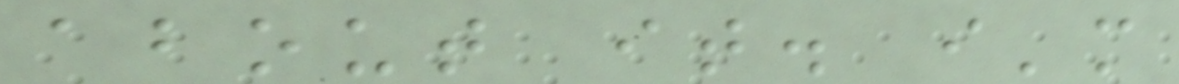about it. i'm
